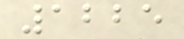1225
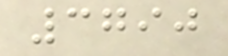3790
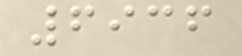6936
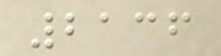2136
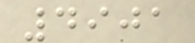4901
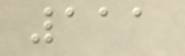111
